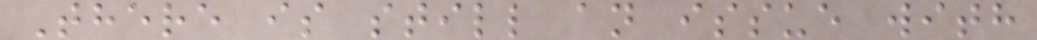There is still an issue with
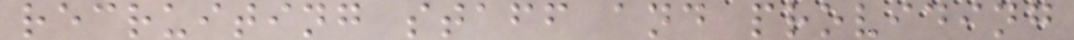recruiting staff and providing
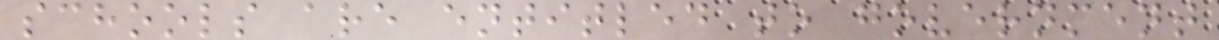schools are entitled to government
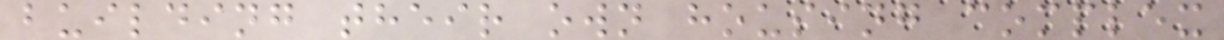building their own housing complex
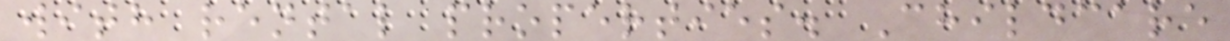with rental properties. Childcare
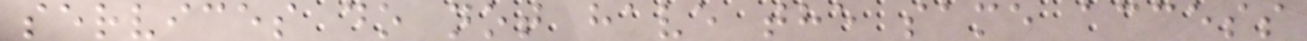services do not have the same access
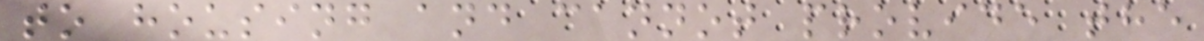to housing and cannot provide the
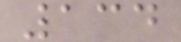134
